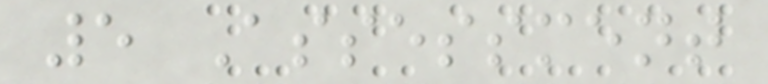5 Assessment
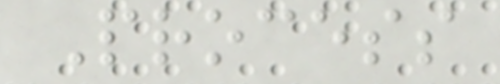Process
